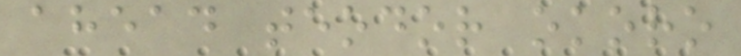ahead teodor okoro
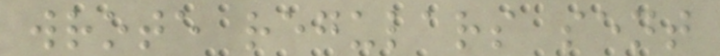wrote regulars sent
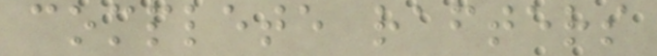complete rafters
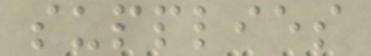supplies
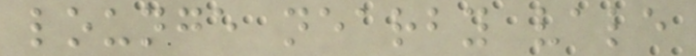lounge nearby vale
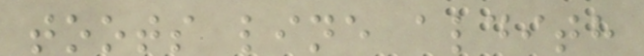toots line aldith
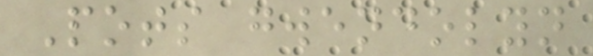Pots gwendolyn
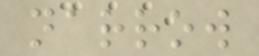narrow
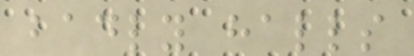badly halls
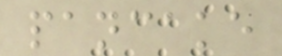pancake
